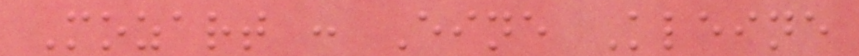Mozart : Eine Kleine
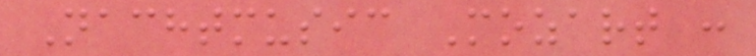Nachtmusic Mozart :
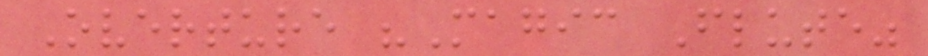Overture "Magic Flute"
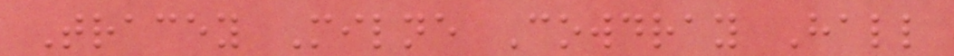Tracey Milne Cowdray Hall
